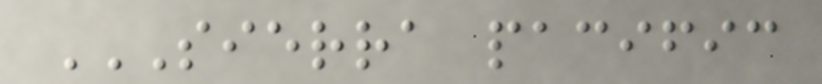SIERRA PACIFIC
